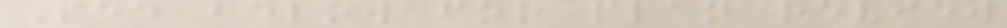See below for plan review
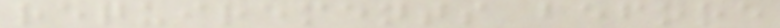requirements before
